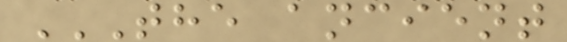THE ANCIENT
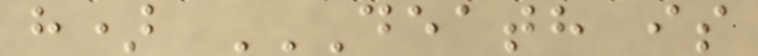h) DEATH IS
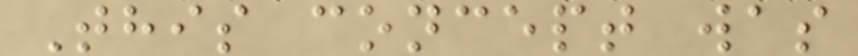This concept was
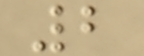2
